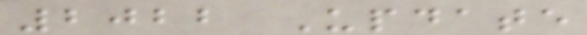2022 Update
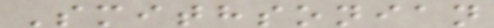Smithsonian
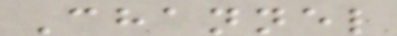Channel
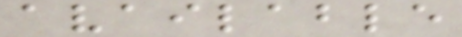available
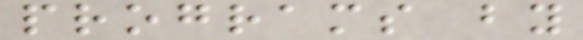programs by
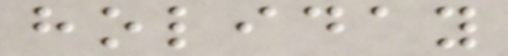holiday
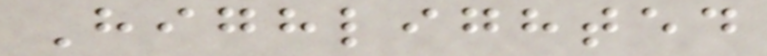Highlighted
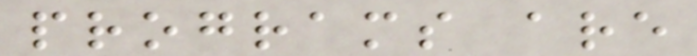programs are
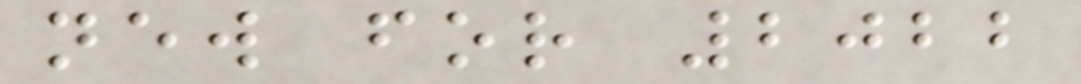new for 2022
